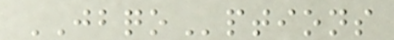JBQOptions
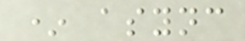* async
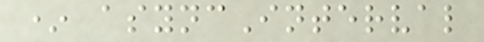* asyncInterval
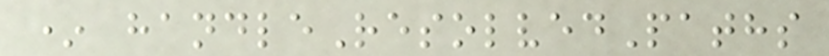* handleResolvedPaths
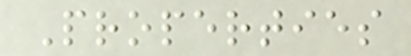Properties
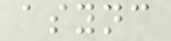async
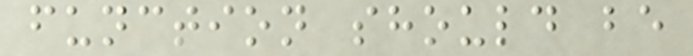function should be
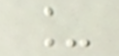_
